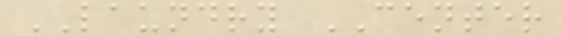LAUNDRY CENTER
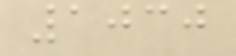1030
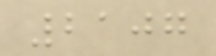2107
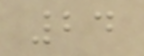24
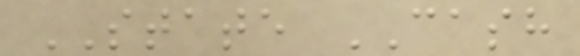STATE CASH
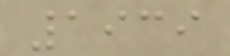1939
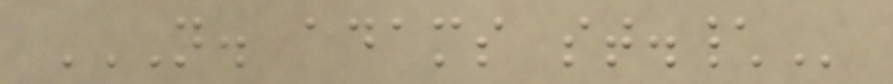N. ADAMS ST.\
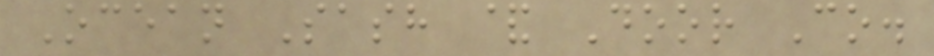Ocean Sash & Door Co.
